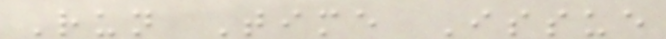Run Time Issue
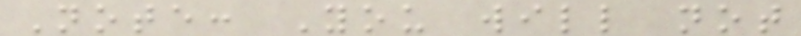Note: You will not
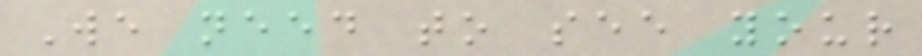We need to see your
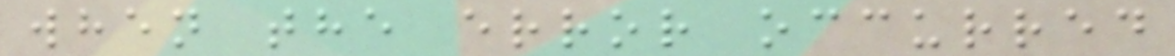when the error occurred
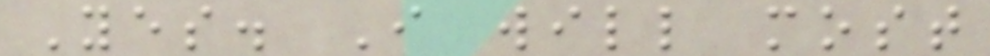Yes. I will most
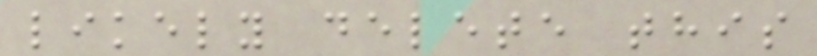likely delete this
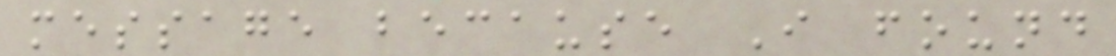message because I found
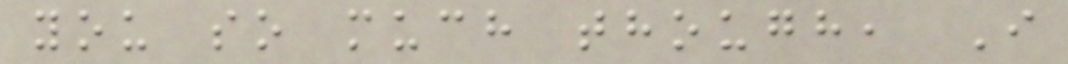you so much though, I
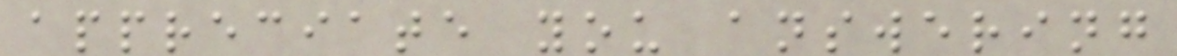appreciate you answering
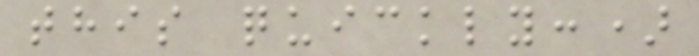this quickly:)
